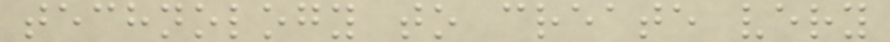technology to create very
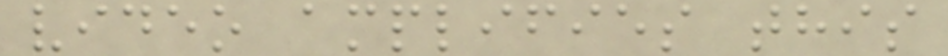video amplifies this
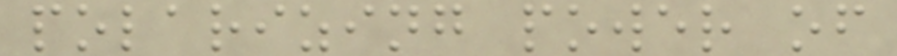polarizing power of
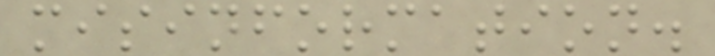misinformation.
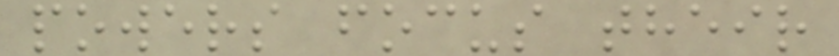powers focus their
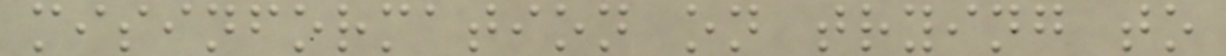misinformation on trying to
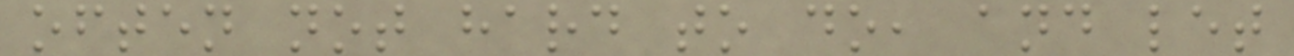often not hard to do, and let
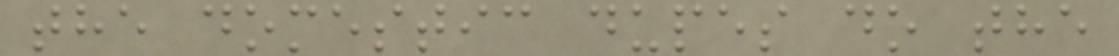the domestic dupes do the
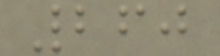260
